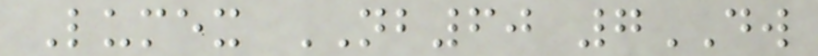Lumex NB60 7DW
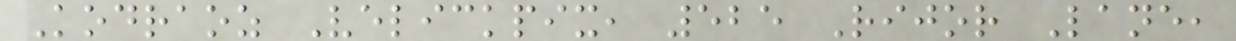Kodraoz Velickpix, 525 Rijor Lane,
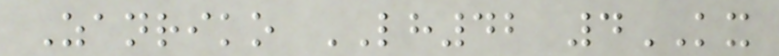Zanriko LH42 4KX
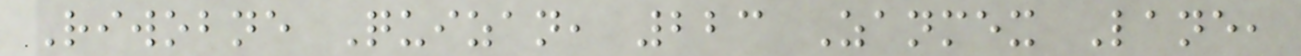Riwobne Quizan, 223 Zanmex Lane,
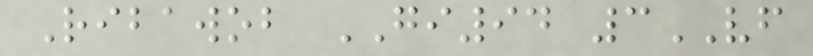Ribawob GI94 3VF
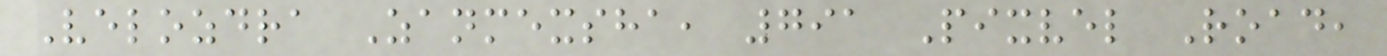Velozdra Zanmexsha, 791 Pixvel Road,
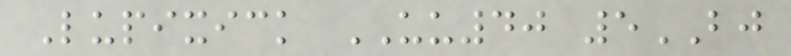Lupixick UU40 5BJ
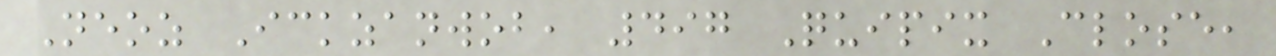Neoz Ickzanwob, 497 Quipix Close,
